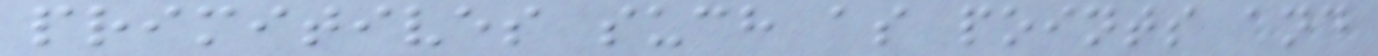primitives such as points and
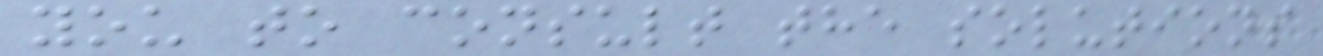you to consult the solutions
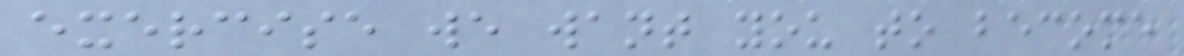exercise we want you to become
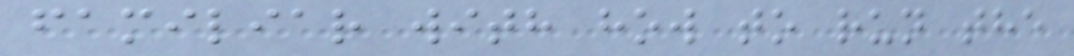familiar with how to run the
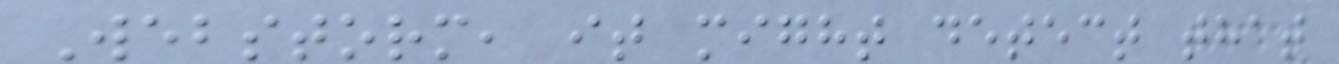Webstorm, it might detect that
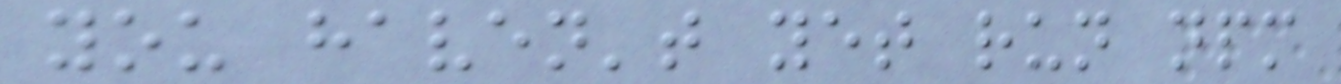you haven't yet run npm
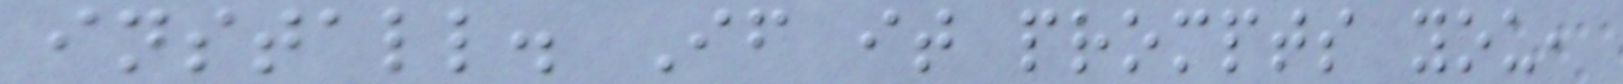install. If it prompts you,
